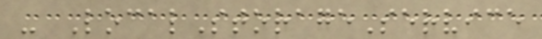- LocalStorageService
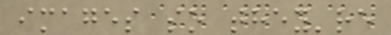images so they're
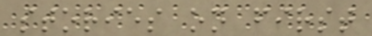stories on first
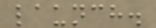launch.
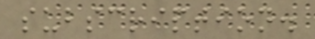subscription.
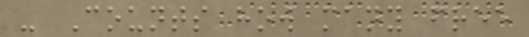- Counts how many free
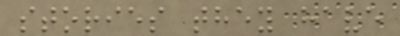stories they have
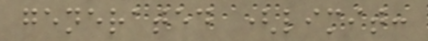generated (limit:
